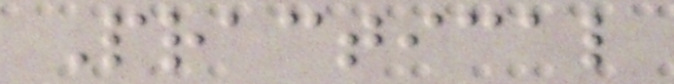Practical
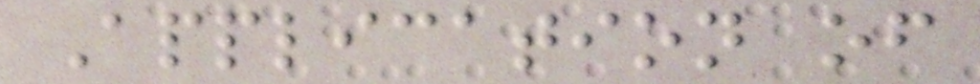Application of
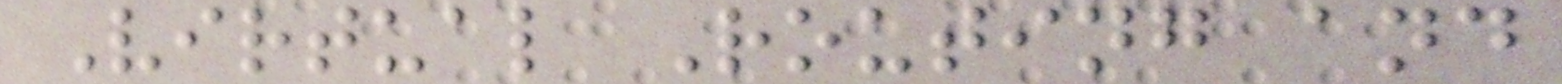Virtual Routing and
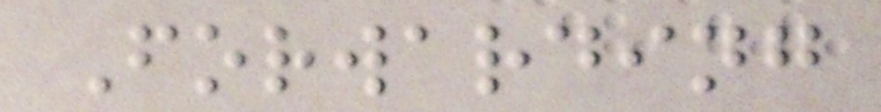Forwarding
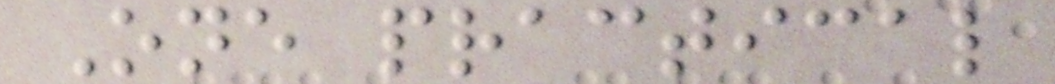One practical
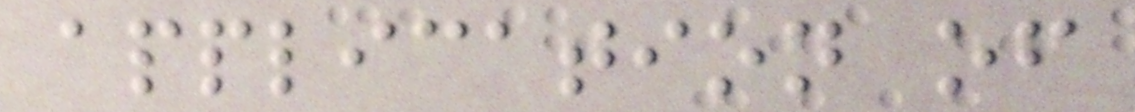application of
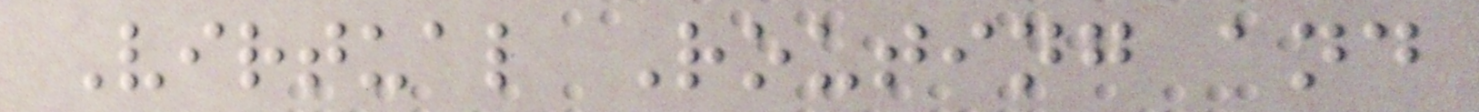Virtual Routing and
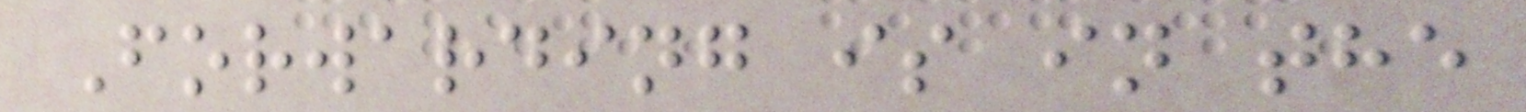Forwarding is in the
